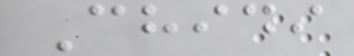Chidi
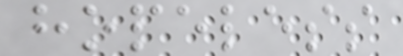hopeless
